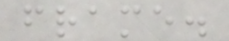frame.
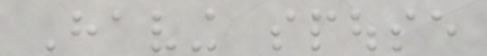Having spouse
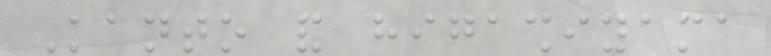Kanto and higashiyama
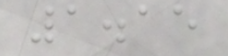1.15
